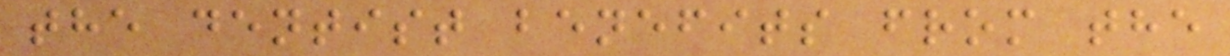the dentist benefits from the
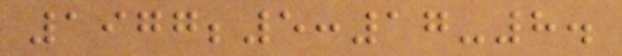1977;5:17-8.
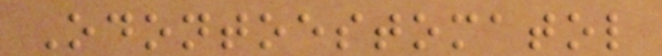Odontoestomatol
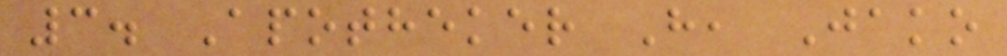3. Apotheker H, Jako
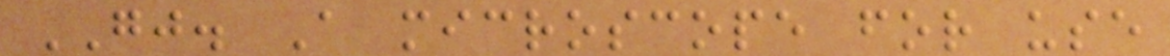GJ. A microscope for use
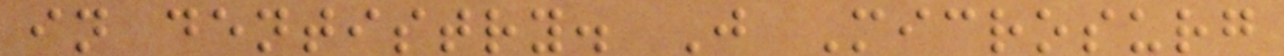in dentistry. J Microsurg
